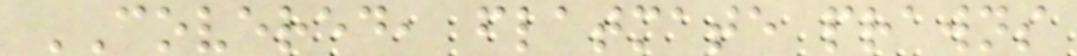COVERED, flatmate prawns
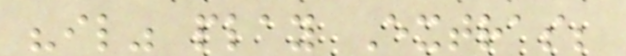"il" play Extras;
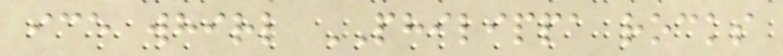ice whirl PHILIPPA rocks
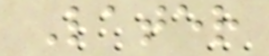Later
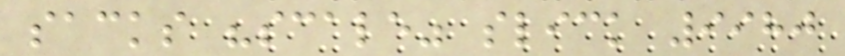sacks "scale" slick 9980
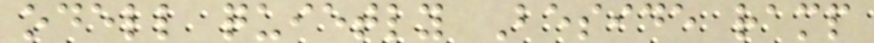odell quietly Beside ramp
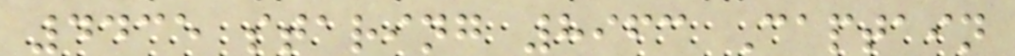4435 staring 8963 Captain
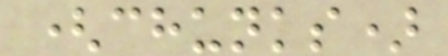(chunks)
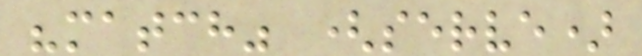"match" (serve)
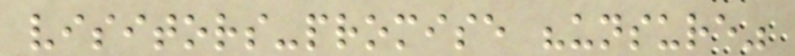visitors-promise "unsure"
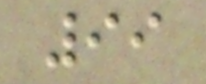99
